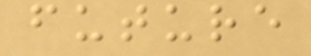future
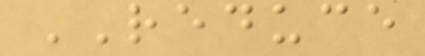REDUCE
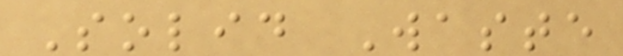Solid Waste
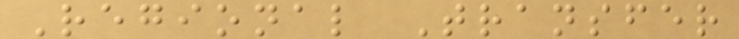Regional Transfer
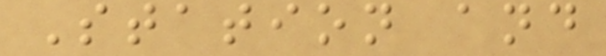Station and
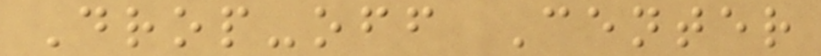Drop-off Center
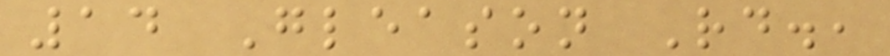14 Gleason Rd.,
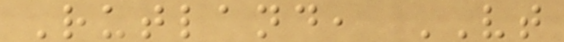Rutland, VT
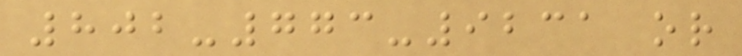802-773-9231 or
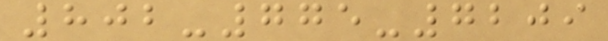802-775-7209
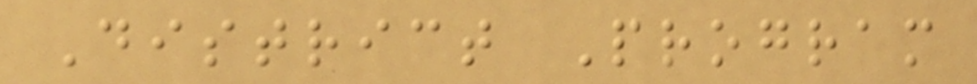District Program
